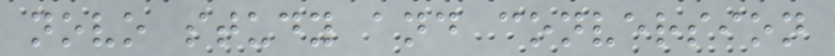novo study and conversion
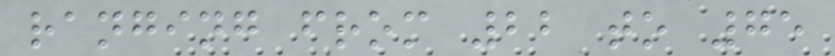ranging from 22 to 75
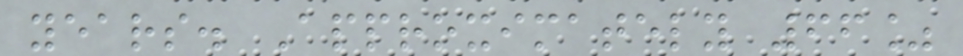years. Approximately 66%
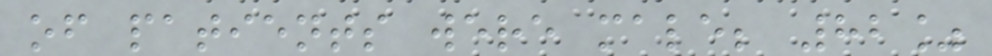of patients were male; 82%
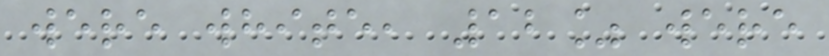were white, 12% were
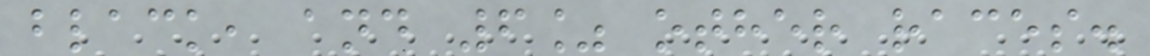black, and 6% other races.
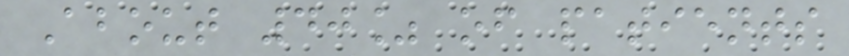About 40% of patients
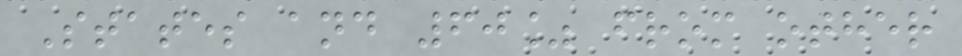States and 60% from other
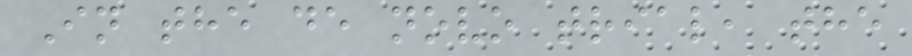In the de novo trial, the
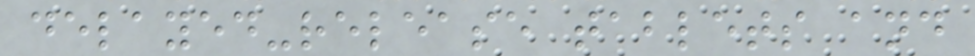delayed-release tablets and
